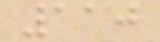110
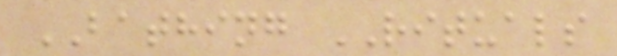BATHING RITUALS
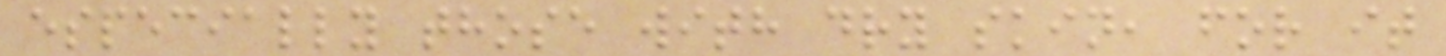especially those with dry skin, for it
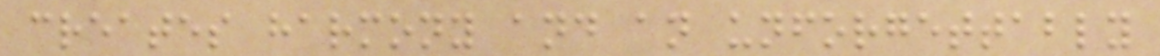creates harmony and an unforgettably
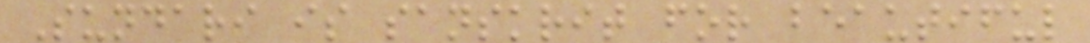Sundari is sanskrit for beautiful
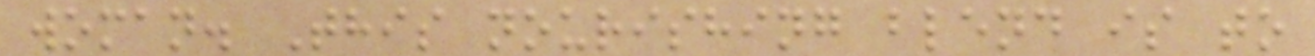woman. This nourishing blend is to
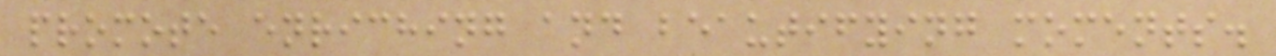promote enriching and beautifying moments.
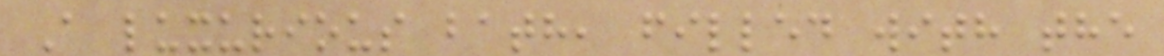A luxurious bath, filled with the
